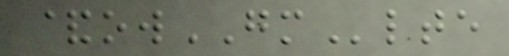&owGMlte
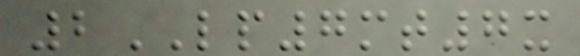2LP7mt7x
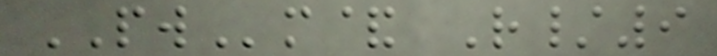PWm& R/9
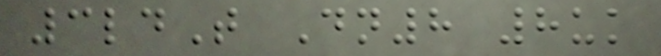3ldT Dn8 8uk
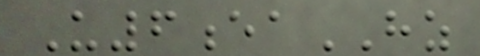U6eaHZ
